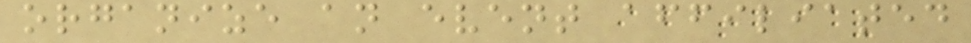organize an event affiliated
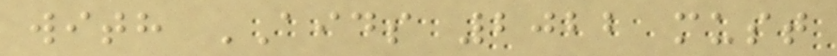with AIDS 2022 must
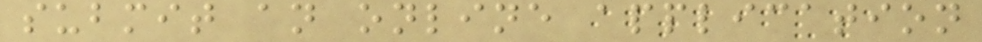submit an online application
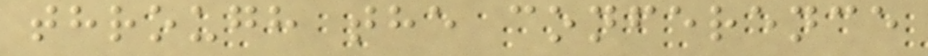through the conference
